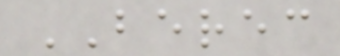BEREC
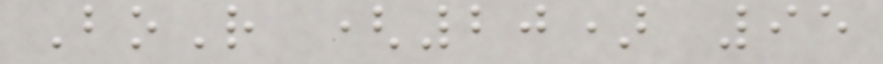BoR (20) 95
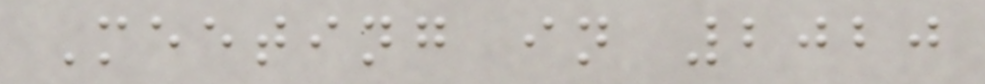Meeting in 2020
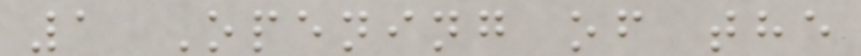1 Opening of the
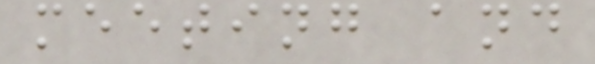meeting and
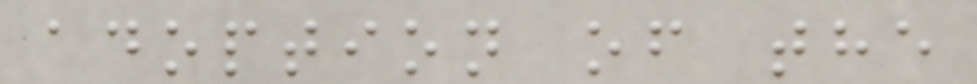adoption of the
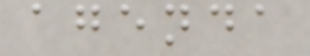agenda
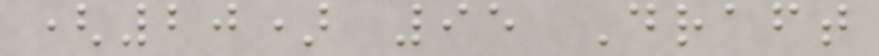(20) 95 Draft
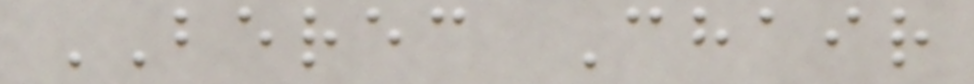BEREC Chair
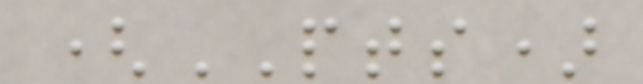(PTS)
